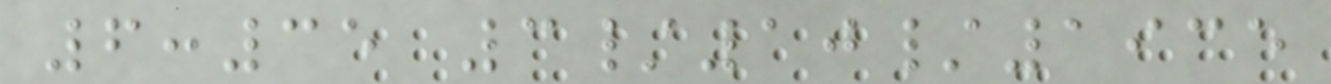6:35 3/10/1935
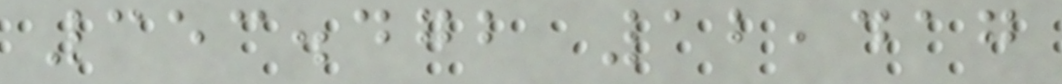353.472 12,417
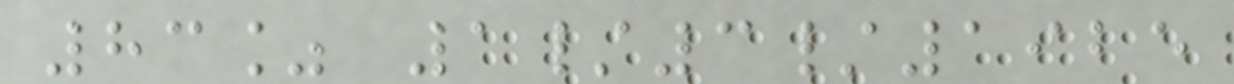83% 1/3/1925
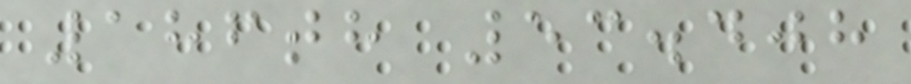186th 53.408
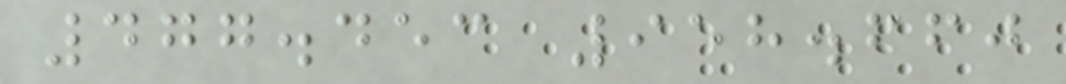477.453 958.660
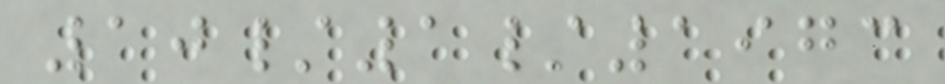10/1/1973
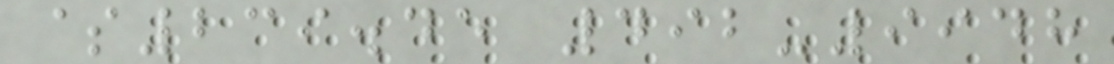$239.45 492-9948
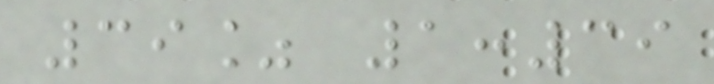39% 1:39
